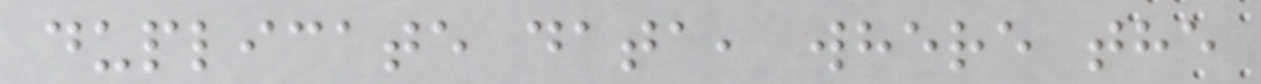duplicate data, where the
